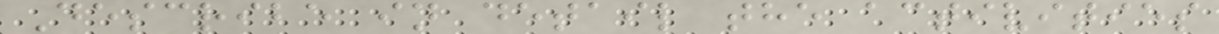Describe in detail the activities
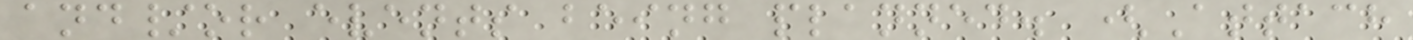and/or events being planned. (Attach
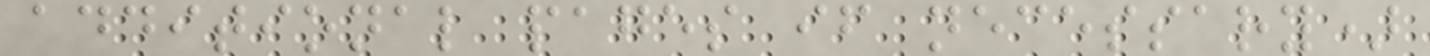additional pages if necessary)
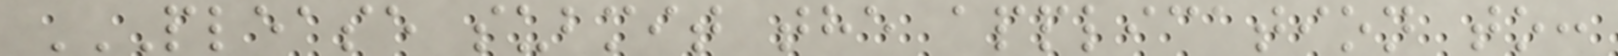PLEASE SUBMIT THE APPLICATION TO:
